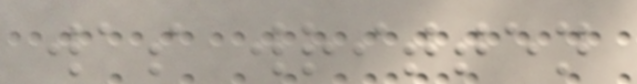was written
